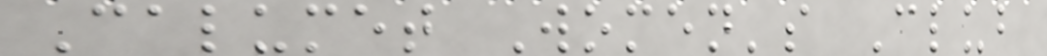Calumet Women's Club
